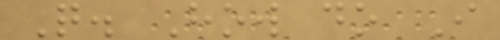Q. How do I
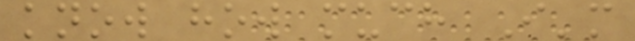know how much I'm
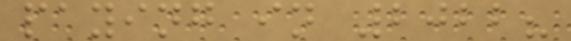paying in 2022?
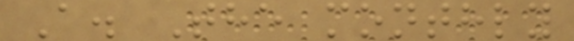A. The monthly
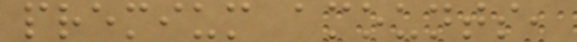premium amounts,
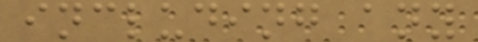including any
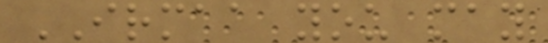IRMAA you may
